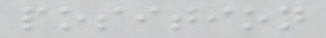position
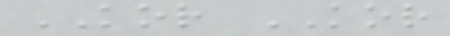KOR KOR
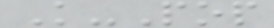K-Pop
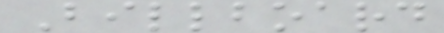Billboard
